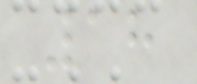18
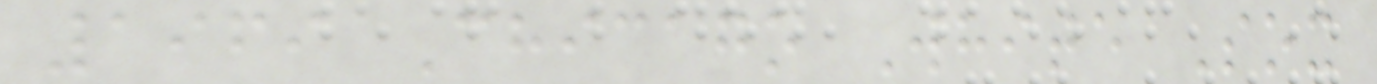1969 Chicago White Sox
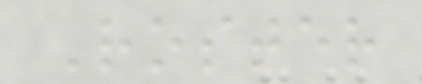Roster
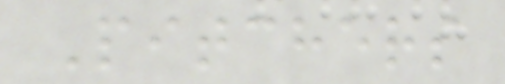Pitchers
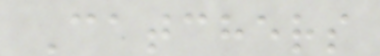Catchers
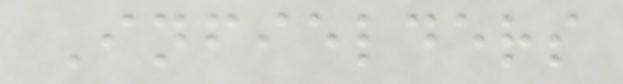Infielders
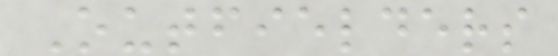Outfielders
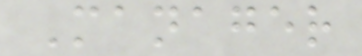Manager
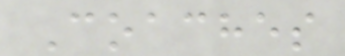Coaches
